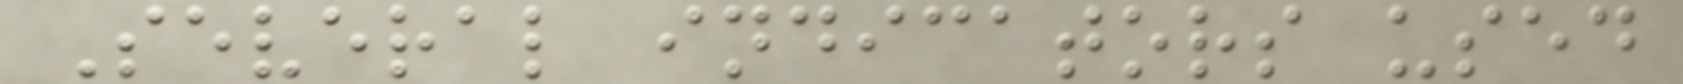Several indicators used
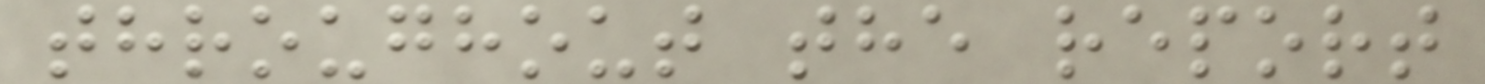throughout the report
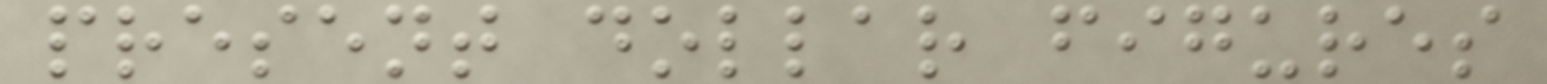present dollar figures
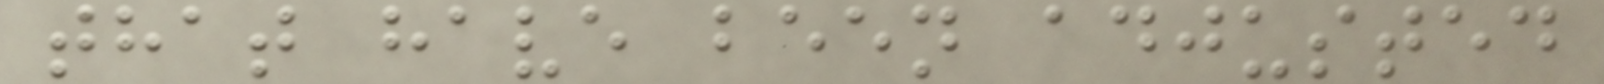that have been adjusted
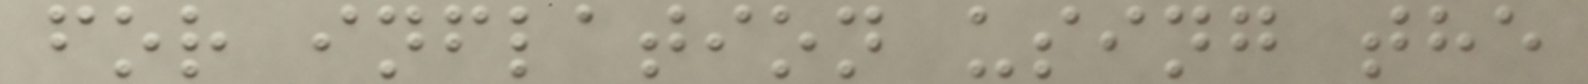for inflation using the
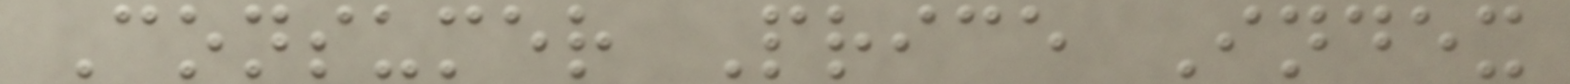Consumer Price Index
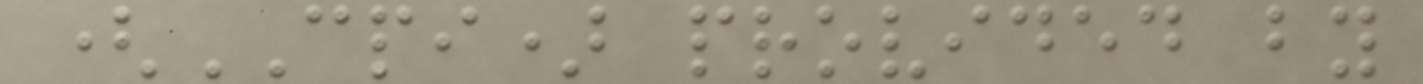(CPI) provided by
